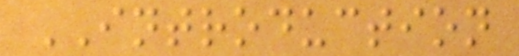INTRODUCTION
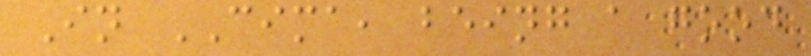In CIMA, being a good
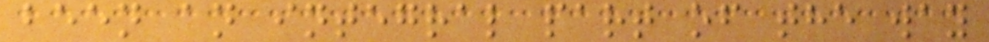been an integral part of the way
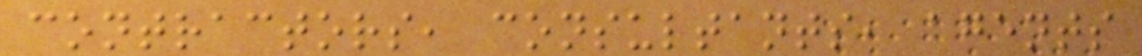contractors, consultants, agents
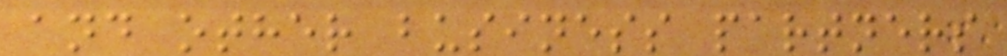and other business partners
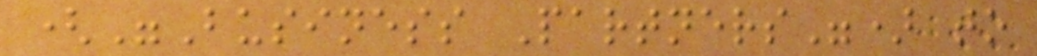("Business Partners") to
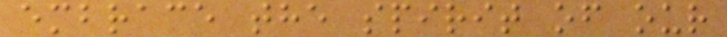embrace the spirit of our
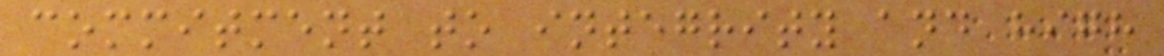commitment to integrity and high
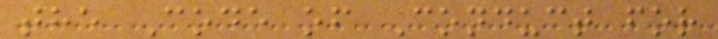the Code of Conduct for
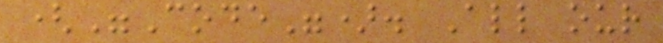("Code"). All our
